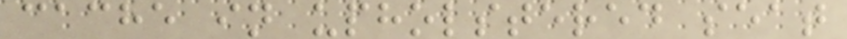cache in upholstered seat
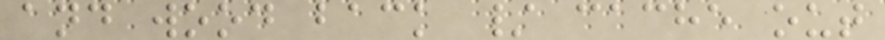and wood back / cache out
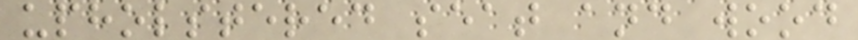upholstered seat and wood
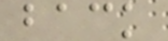back
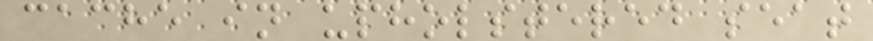cache in upholstered seat
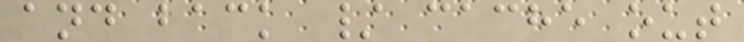and back / cache out
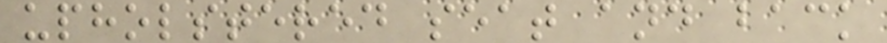upholstered seat and back
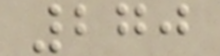270
